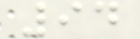94
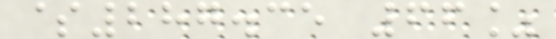$287.35 66%
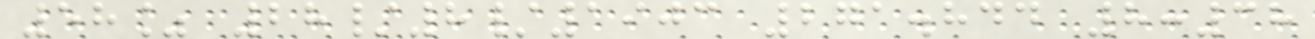58% 28/8/1903 271.844 8:38
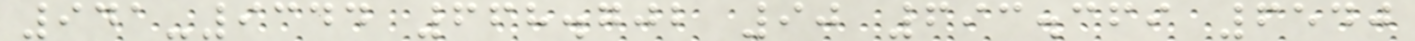941-9344 668.702 90 693.369 6540
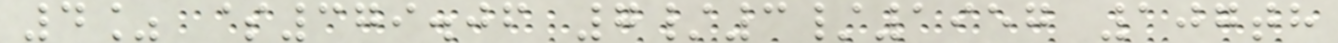4% $379.06 7/3/1957 107th
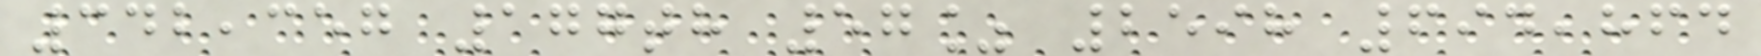342,357 177th 57% 2598 694,864
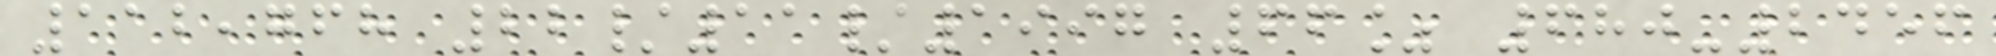112,768 22/11/1997 66% 680-2456
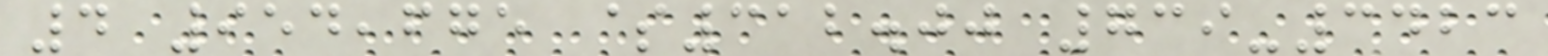4 954,675 $312.00 739-3423
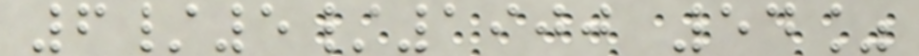6/5/1900 54%
